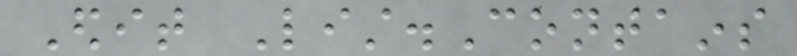Edit List.Contains
